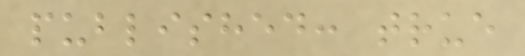published: true
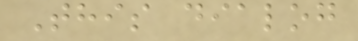This dialog
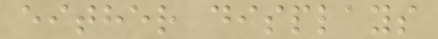either displays
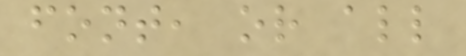font, or all
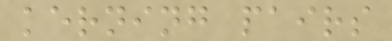kerning pairs
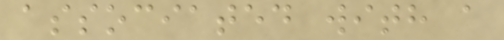associated with a
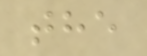the
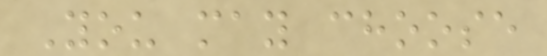You may choose
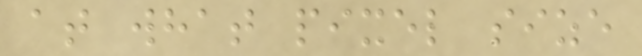at what pixel size
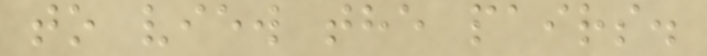to view the pairs.
